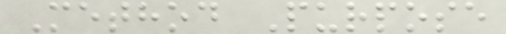Method Purpose
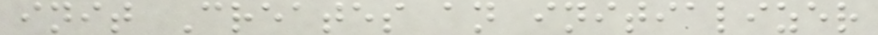init Creates an initializer
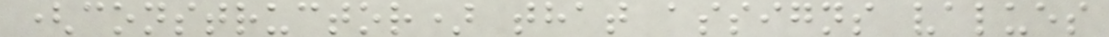(constructor) that assigns values
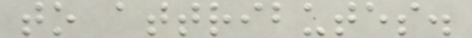to attributes.
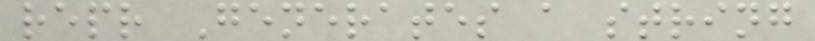repr Generates a string
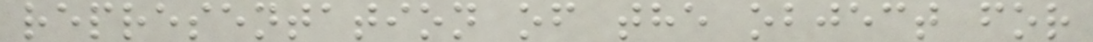representation of the object for
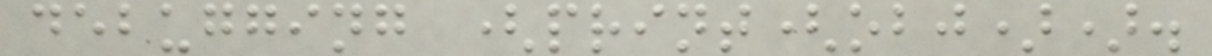debugging (print(obj)).
